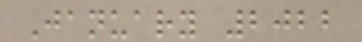January 2022
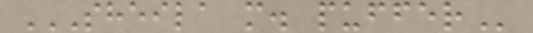SHEILA M. PUFFER
